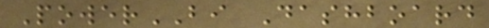PowerBI Dashboard
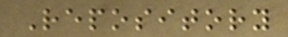Repository
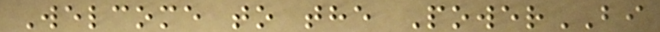Welcome to the PowerBI
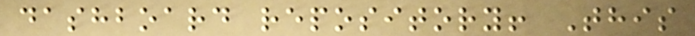dashboard repository! This
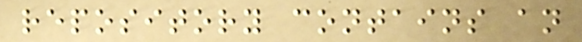repository contains an
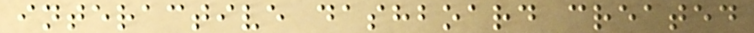interactive dashboard created
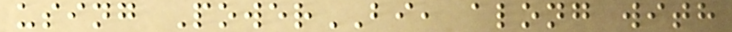using PowerBI, along with
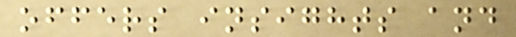offers insights and
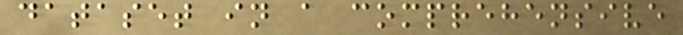dataset in a comprehensive
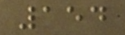154
